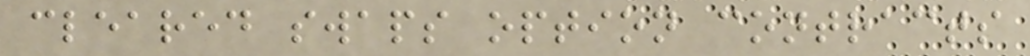cleared swaps option contracts
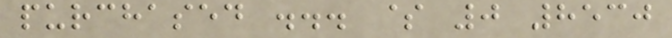purchased ... $ 0 8530
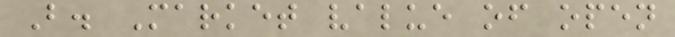B. Market value of open
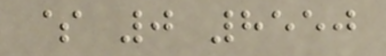$ 0 8550
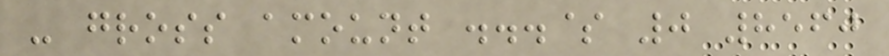- gross amount ...$ 0 8560
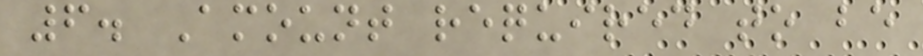6. Amount required to be
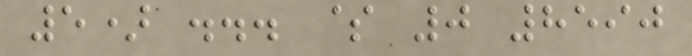5) ... $ 0 8590
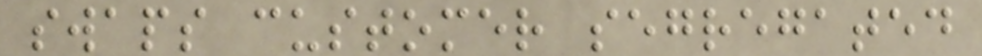swaps customer segregated
